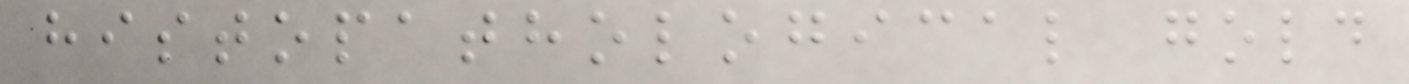histopathological gold
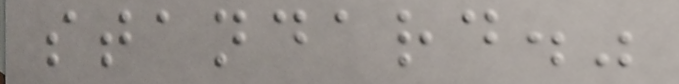standard."
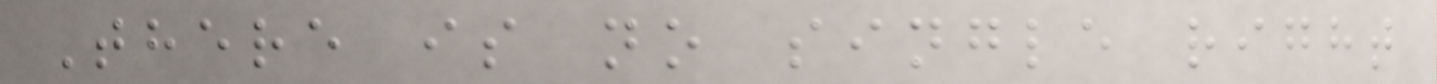There is no single right
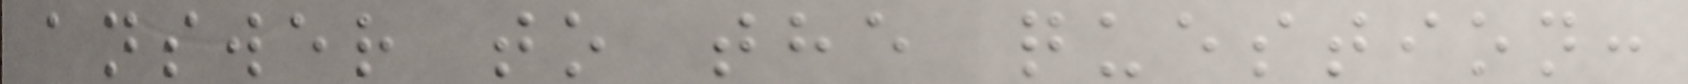answer to the question:
